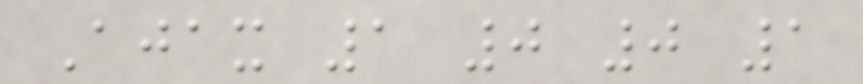Ajax 1 0 0 1
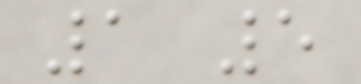1 5
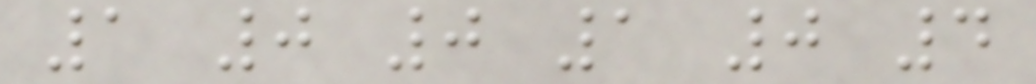1 0 0 1 0 4
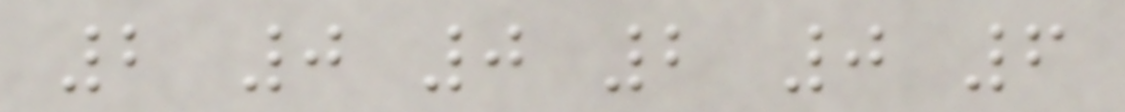2 0 0 2 0 6
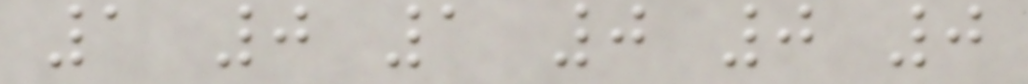1 0 1 0 0 0
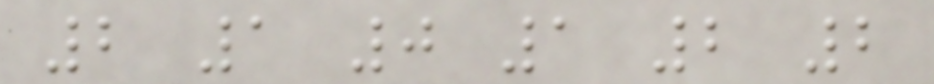2 1 0 1 2 2
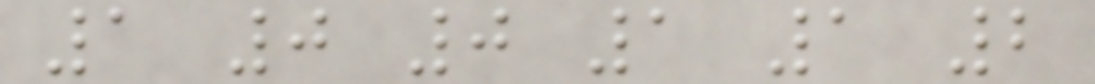1 0 0 1 1 2
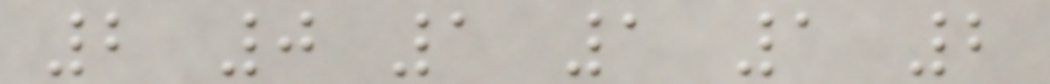2 0 1 1 1 2
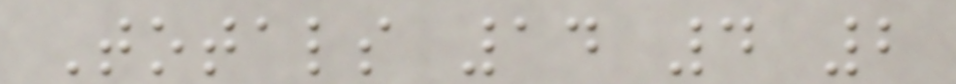Totals 14 4 2
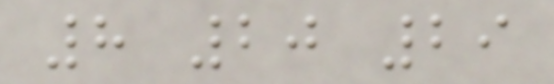8 20 29
